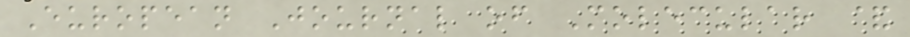European Journal of Molecular &
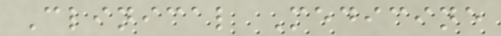Clinical Medicine
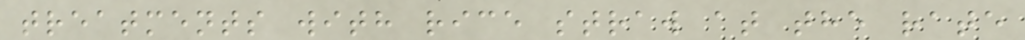treatments with rice straw at the rate
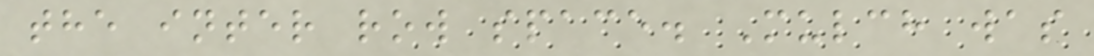the inter row space. Mulch was
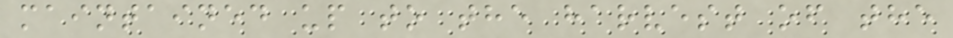maintained up to the harvest of the
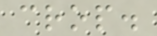crop.
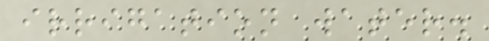irrigation water.
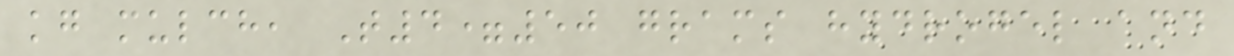kg mulch, T4=50 grams hydrogel and
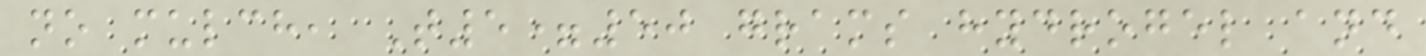no mulch, T5=50 grams hydrogel and
